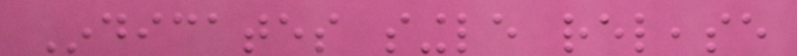Indicates single release
